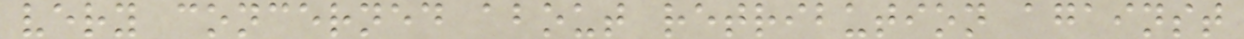very concerned about retribution against
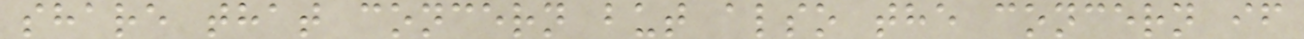share that concern but also the concern if
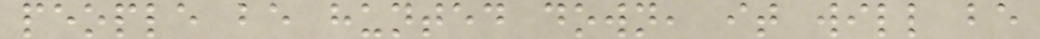people be hunted down, it will be
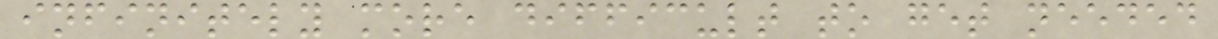infinitely more difficult to get needed
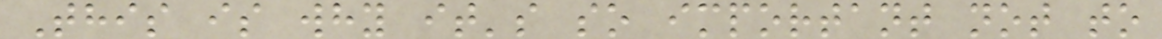This is why it's so important not to
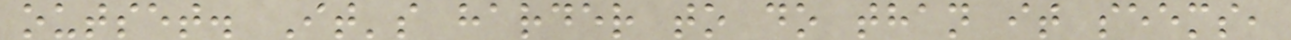outset. It's harder to do than it seems,
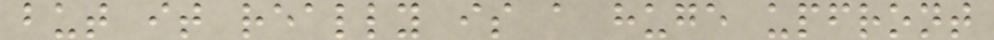but it really is a huge upfront
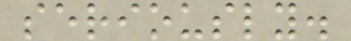seriously.
